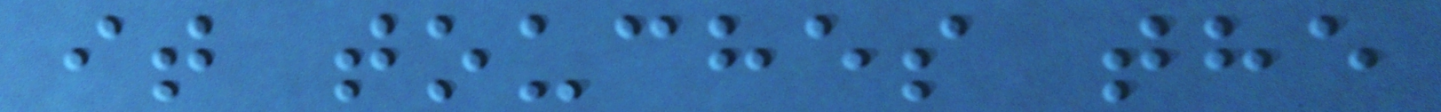it touches the
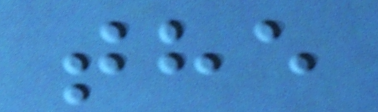the
